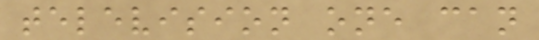television one can
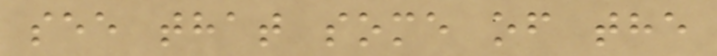see that some of the
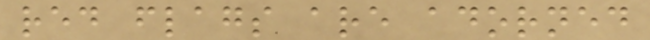red flags are adorned
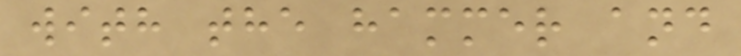with the hammer and
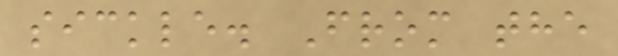sickle. From the
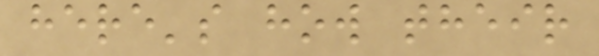here's how their
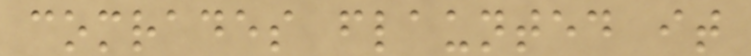comrades flaunted it
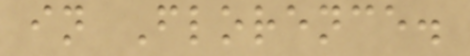in Florence.
